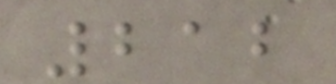212
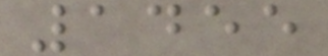1455
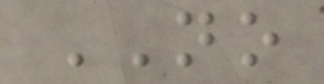NO
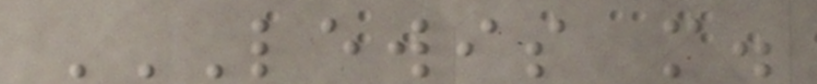LEWIS M.
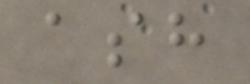ash
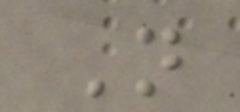N
